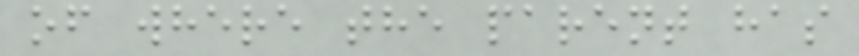of where the parent has
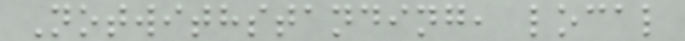Notwithstanding, local
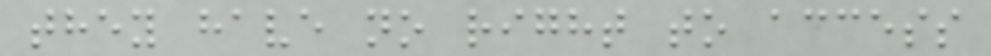they have no right to access
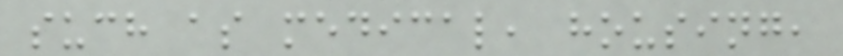such as medical, housing,
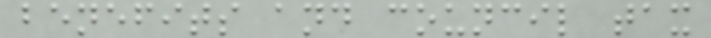benefits and council tax
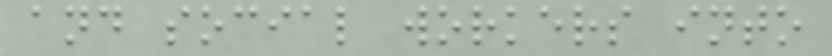and social workers into
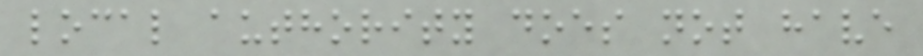local authority does not have
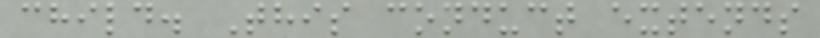child. This conduct extends
